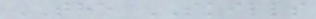THE SKILLS
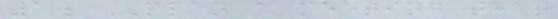1. PLAN a meeting that
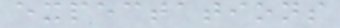expectations
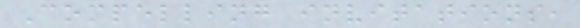Compelling invitations,
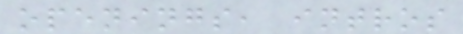openings, intros
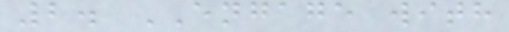2. ENGAGE with
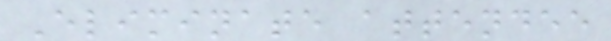Eliminate attendee
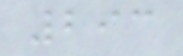293
